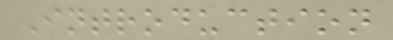Introduction
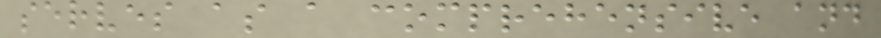serves as a comprehensive and
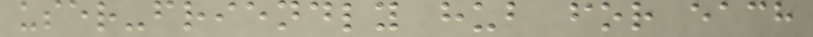user-friendly hub for each
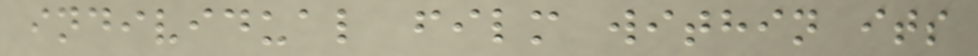individual film within its
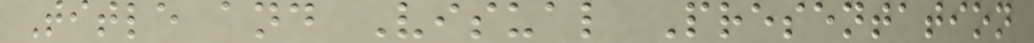Title and Visual Presentation
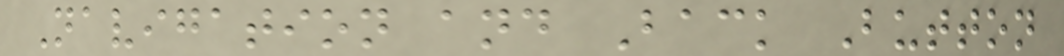Navigation and Back Button
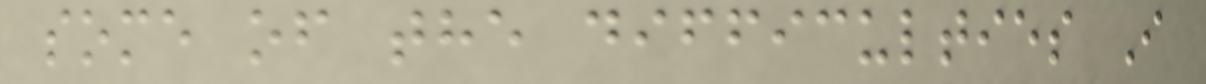some of the difficulties I
